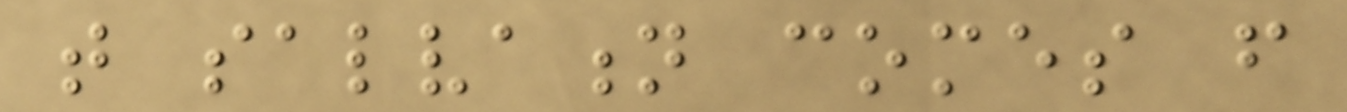that salvation comes from
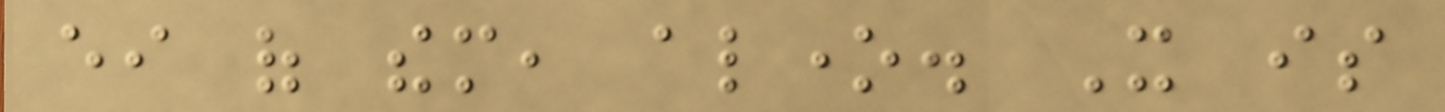either of them, alone. It is
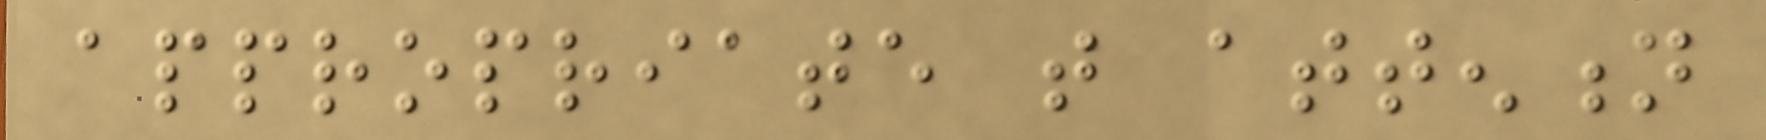appropriate that attention
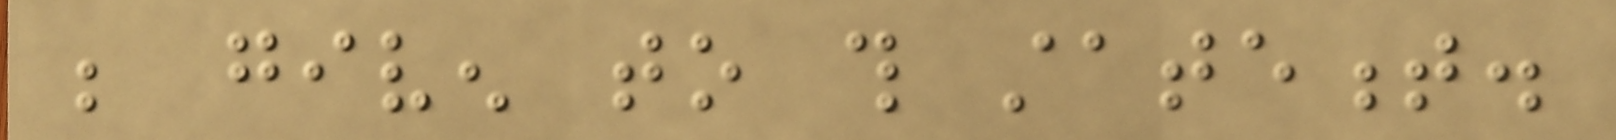be given to this statement.
